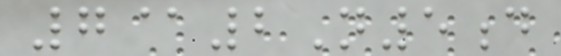7@2N5d
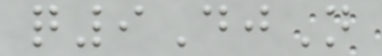q9DjN
